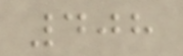408
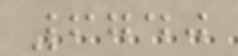6740
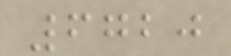6720
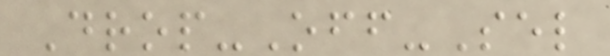Drop-Off-Sel
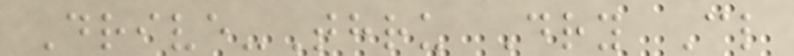Drive-Thru Dry Cl
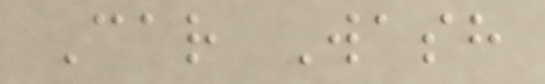Car Wash
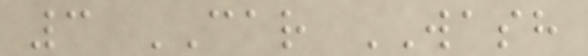3 CAR WASH
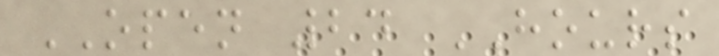OPEN 24 HOURS
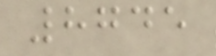8745
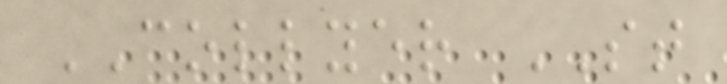COLLYER ST
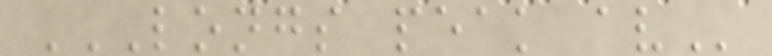LONGS PEAK AV
